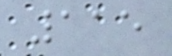115
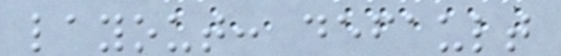layout: default
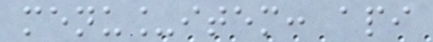menu_item: api
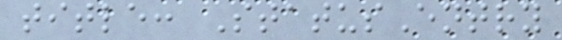title: StatusEntry
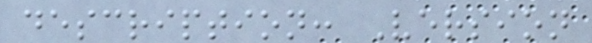description: Version
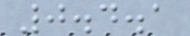0.4.1
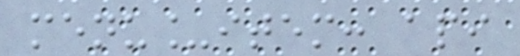menu_item: api
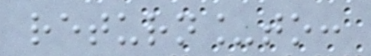return_to:
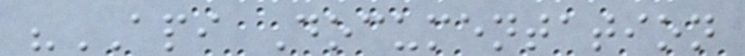"API Documentation
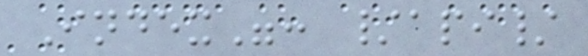Index": /api/
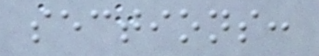sections:
